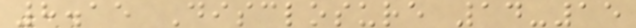8.15 Disclosure 14-15
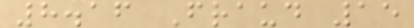8.16 Fraud 15
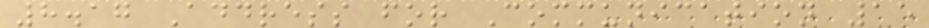8.17 Address for Communication 15
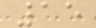15
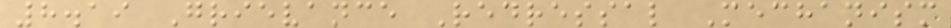8.19 Grievance Redressal Mechanism
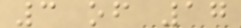3 of 17
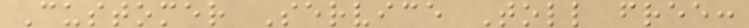Customer Service Toll free:
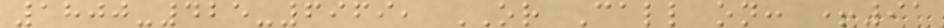1800-425-6969, OR Call on: +91
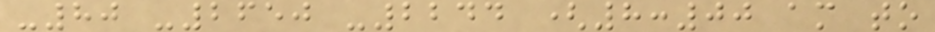-80 -2650 -2244 (8:00 am to
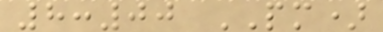8:00 PM)
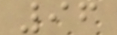96
